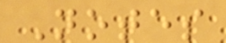Notes
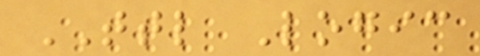TTL Logic
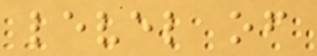level of
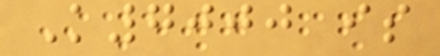K7000 is
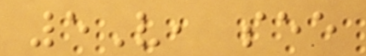5V, see
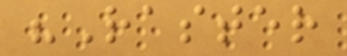"Raster
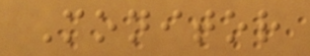Monitor
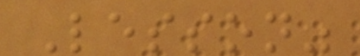Lesson"
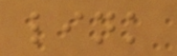link
